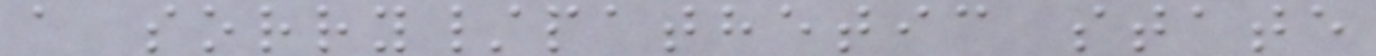a sorry/pathetic state
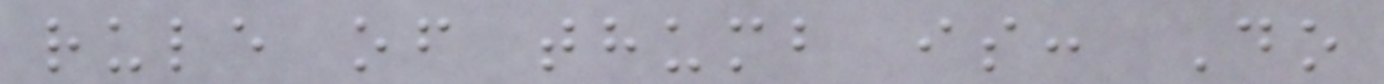rule of thumb is: Do
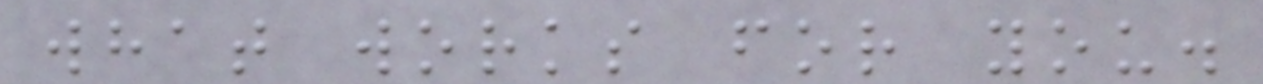what works for you.
